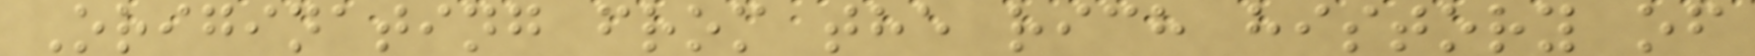Originating from the rich history of
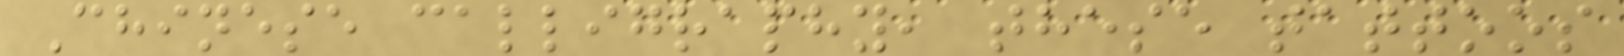Chinese calligraphy, these tattoos
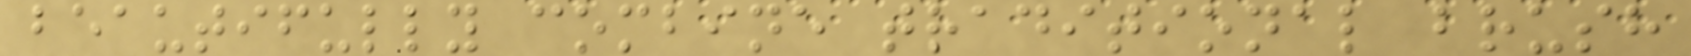beautifully combine traditional brush
